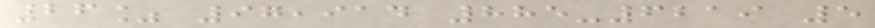26% 97,914 885-6219 5
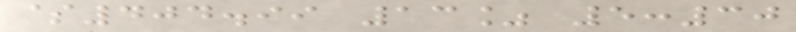$404.99 13% 5:30
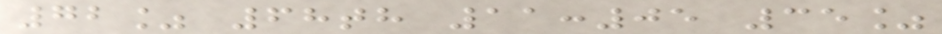72% 68th 11:05 35%
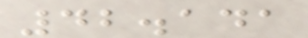42.141
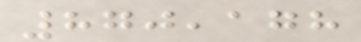870,178
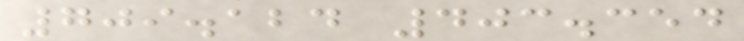709.124 403.354
